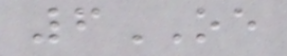6OE
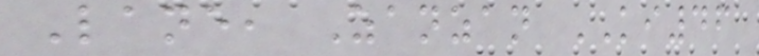Lane, Zanzan KI46
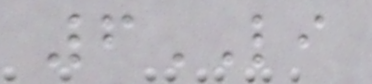6LI
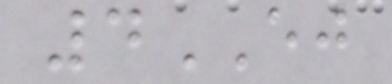4EJ
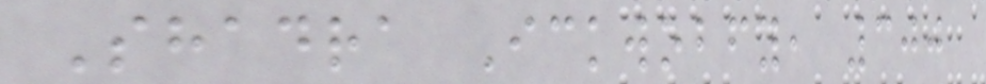Shadra Ickwobfy, 300
